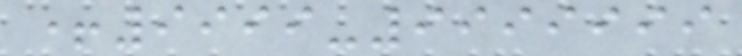+9999-9999999
